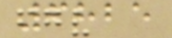6825
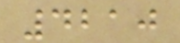4210
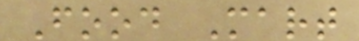Food Mart
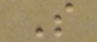S
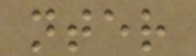nter
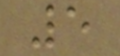5
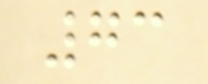73
